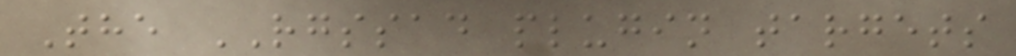The RGSSAD plugin targets
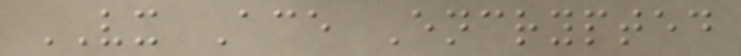VX Ace Encrypted
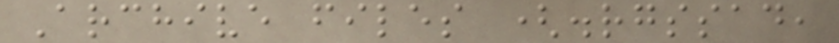Archive files (.rgssad,
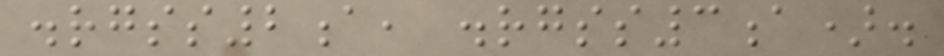.rgss2a, .rgss3a).
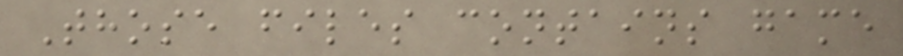Those files contains game
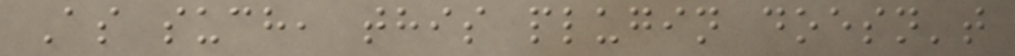As such, this plugin doesn't
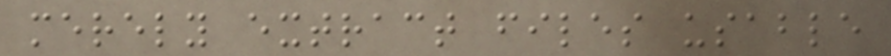merely extract files usable
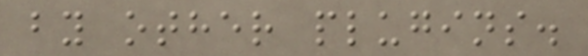by other plugins.
